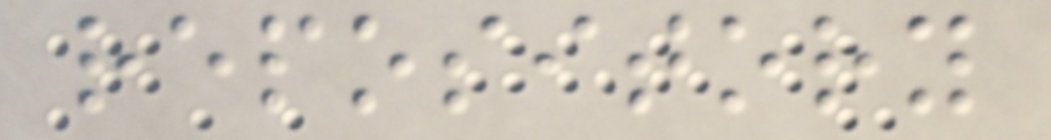repository
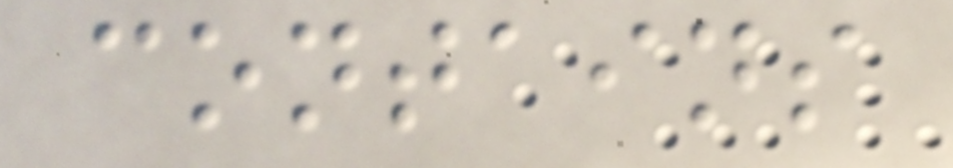contains
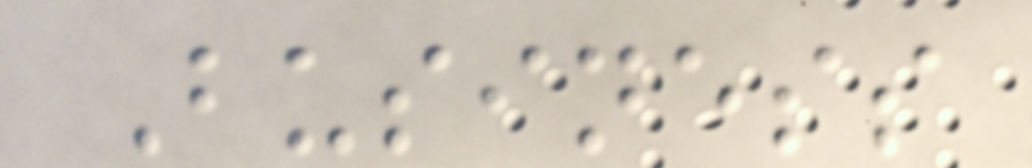Business
